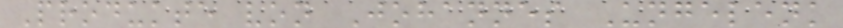Produkte von Johannes Ungelenk
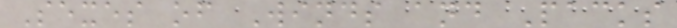Sexes of Winds and Packs
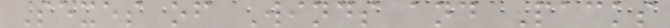Sexes of Winds and Packs
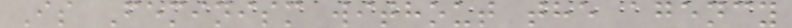Is Feminism without the agency
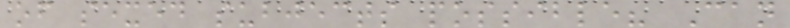of sexed subjects possible? Can
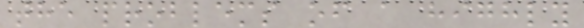the problems of a highly
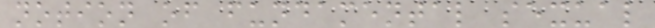notion of fundamental sexual
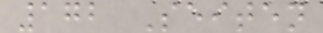172 Seiten
